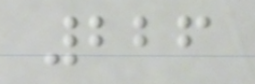226
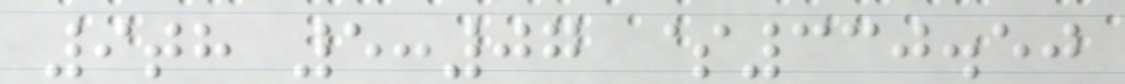9th 5:07 $330.50
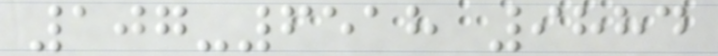107-6518 9884
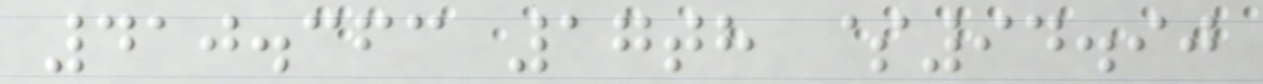410.363 17th $94.90
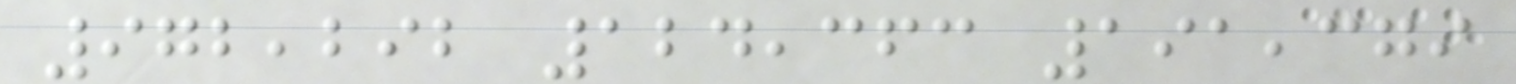972,292 124,363 191,379
